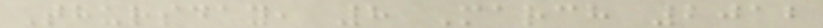Thursday, 8 March 2012
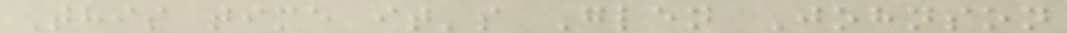This time it's Glen Johnson
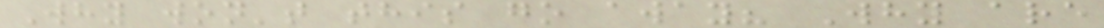Why won't this go away? Why are
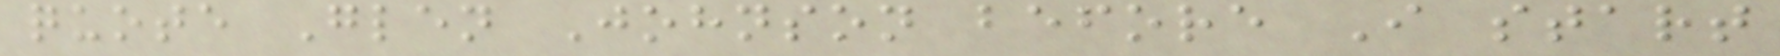quote Glen Johnson before I start
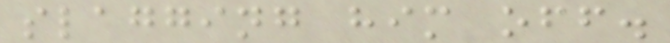slagging him off.
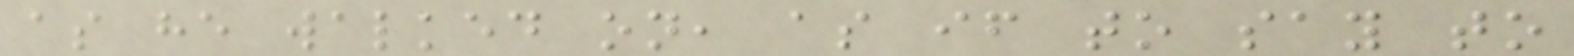as he walked on, as if to say to
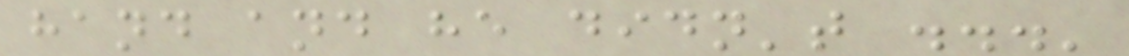hand and he didn't ...'
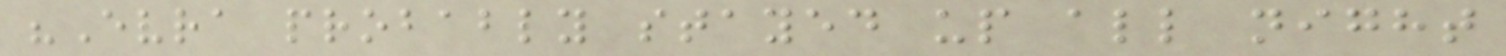"Evra probably stayed up all night
